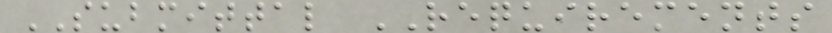SUBMITTAL REQUIREMENTS
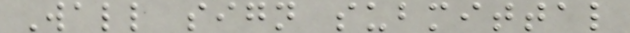Wall sign submittal
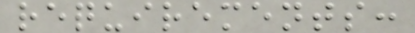requirements:
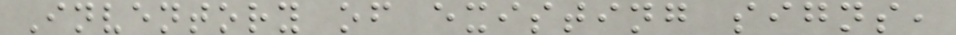Inventory of existing signs,
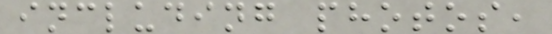including photos,
